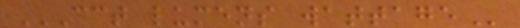CCT LUMENS WATTAGE
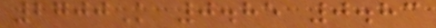2700K 0.85 0.83
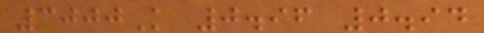3000K 0.96 0.94
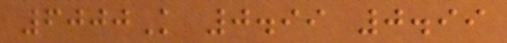6000K 0.99 0.99
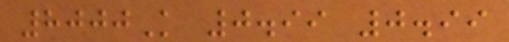8000K 0.99 0.99
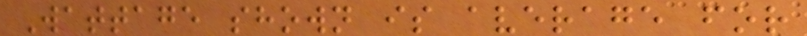Wattage shown is average for
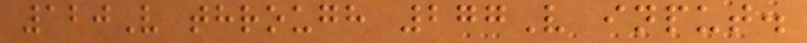120V through 277V input.
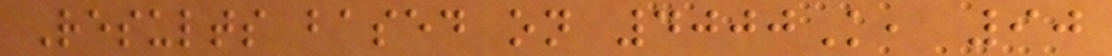Results based on 4000K, 90
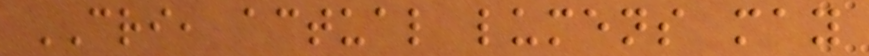CRI, actual lumens may
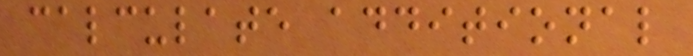calculate additional
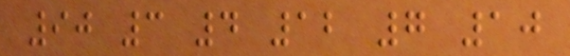90 3 4 12 7 10
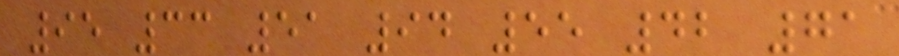95 33 51 94 55 42 71
